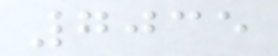7035
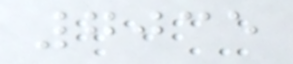7035
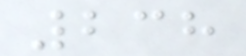238
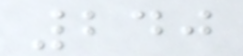240
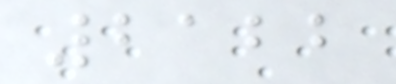2122
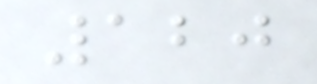120
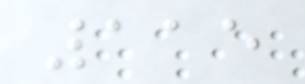115
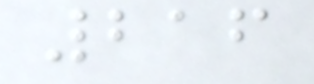216
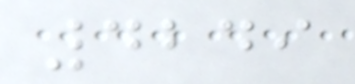4249
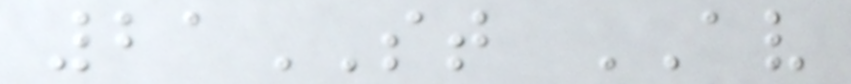21ST AV
